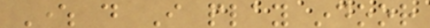Where do I play indoor
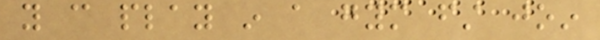you can play in a gym first join
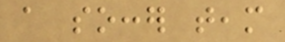a soccer team
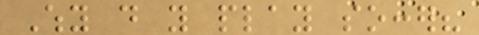Why do you play soccer?
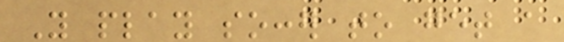You play soccer to get a
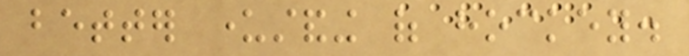better understanding of hockey.
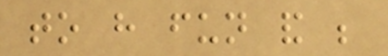to have fun and be
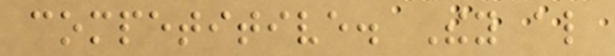competitive. They also
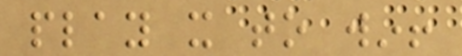play it to win!
